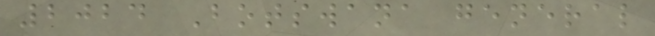2024 Botswana general
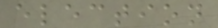election
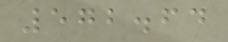572.64
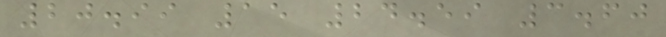20.99 15 24.59 3.60
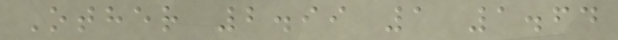Other 2.99 1 1.64
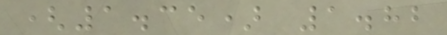(1.35) 1.82
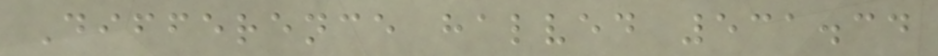Difference halved 531.34
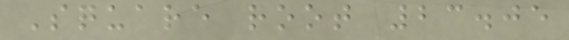Square root 23.05
